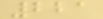221
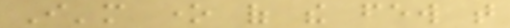I'm one of the few that
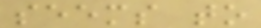seems to
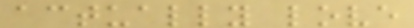actually love
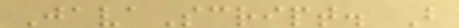JavaScript. But
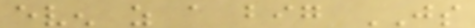even as a big JS
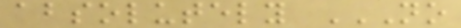absolutely NO
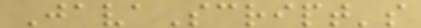JavaScript's
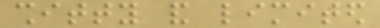shitty and limited
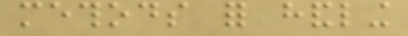methods for handling
